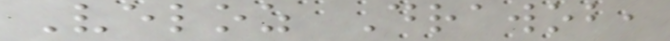Veloz Drawob,
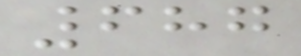687
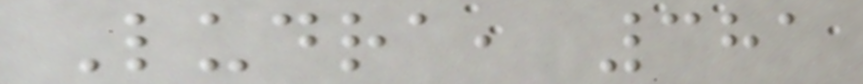Ludra, 381
